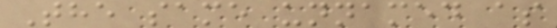The same unnamed as
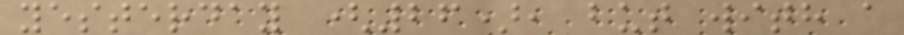yesterday (26), but with a
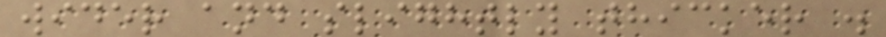wider and slightly thicker .
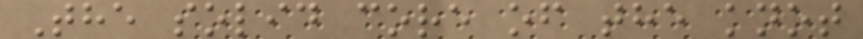The solid core of the knot
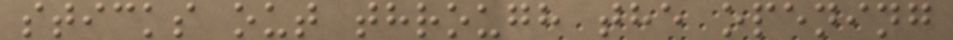sticks out through the opening
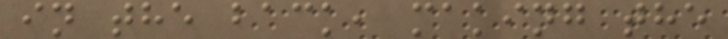in the back, making the
